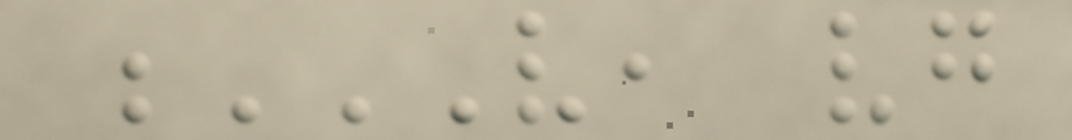V, VG
